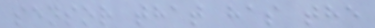sensor that has the
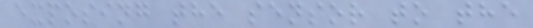exposing the sensor to the
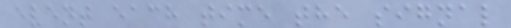event each time the signal
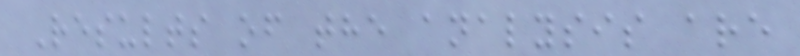Results of the analysis are
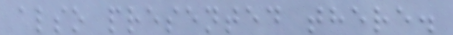also presented there.
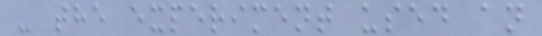- the experiment used an
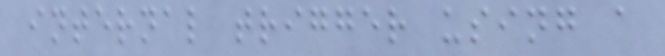internal trigger using a
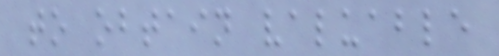to obtain valuable
